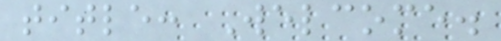title: Welcome.
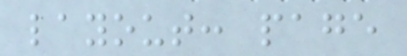layout: page
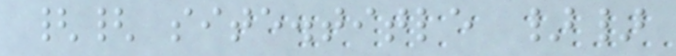{{ site.title }}
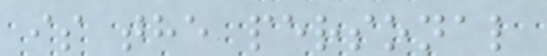is the personal
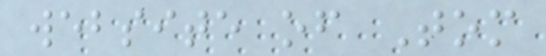website of Tom
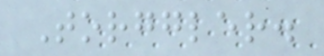Torggler.
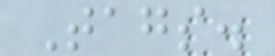Tags.
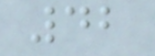42
